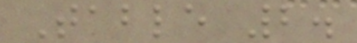Table 2.
